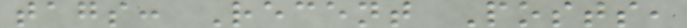tags: Recent Posts,
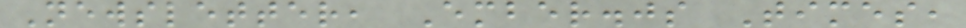Newsletter, Ember.js Times,
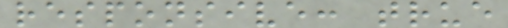responsive: true
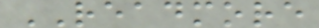READMORE
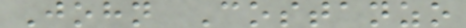John Costanzo
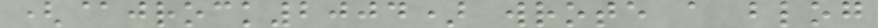(@jrock2004) wrote a blog
